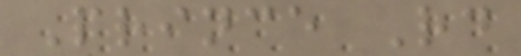Prince Rd
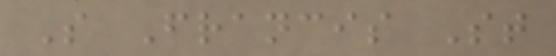S Francis St
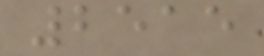2515
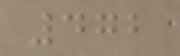472
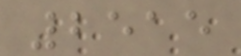2515
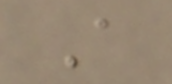A
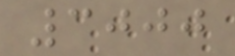3000
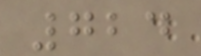724
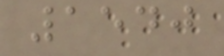1540
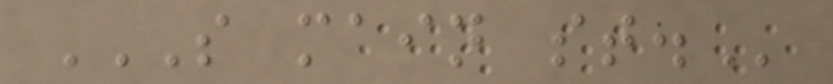S MAIN ST.
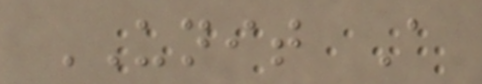UNIT A
